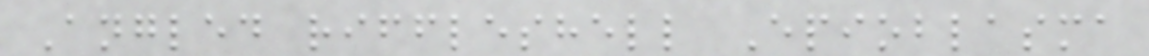Angled riffleshell Epioblasma
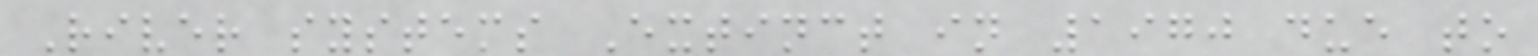River systems Extinct in 1970 due to
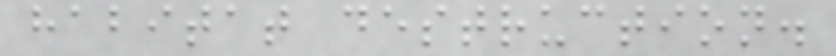habitat destruction.
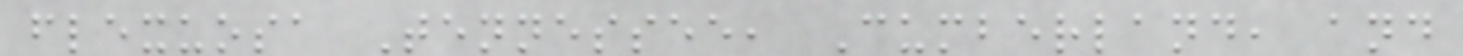flexuosa Tennessee, Cumberland, and
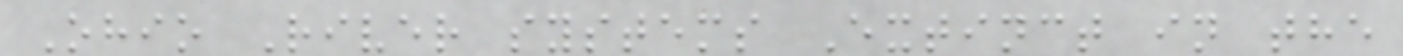Ohio River systems Extinct in the
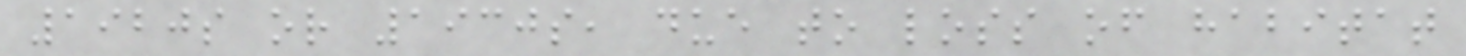1920s or 1930s, due to loss of habitat
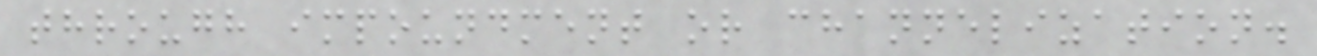through impoundment or channelization.
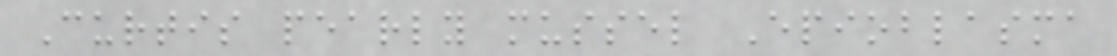Curtis pearly mussel Epioblasma
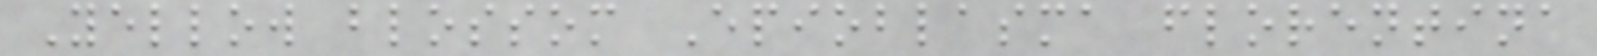Yellow blossom Epioblasma florentina
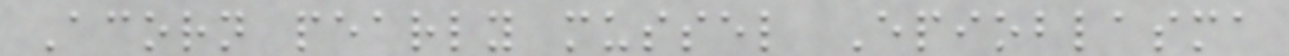Acorn pearly mussel Epioblasma
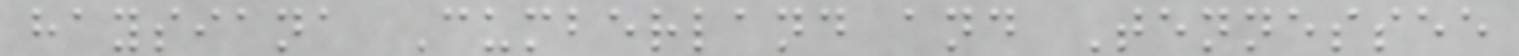haysiana Cumberland and Tennessee
